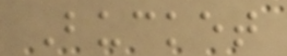Bucket
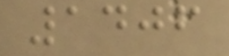1406
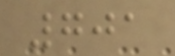701
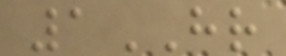1HR
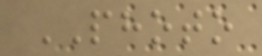PHOTO
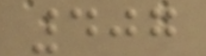407
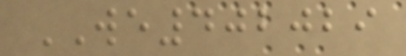WE402029
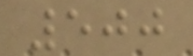500
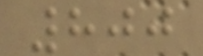800
